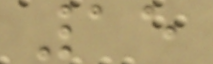15
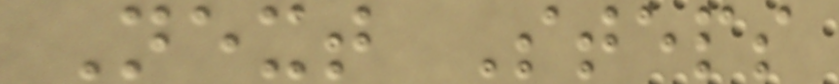Next Steps
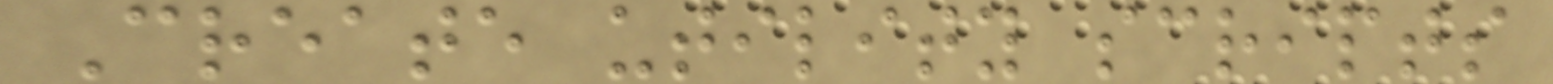Create utility scripts
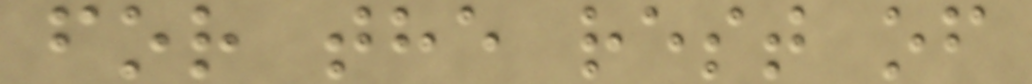for the rest of
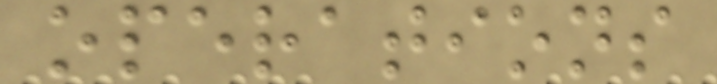operations
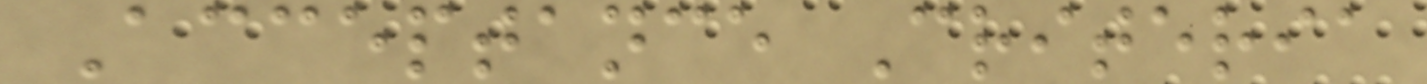Acceptance Criteria
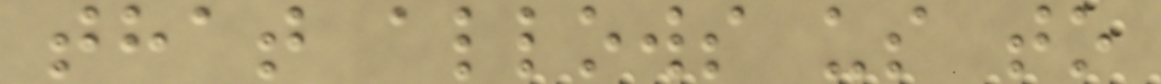that allows us to
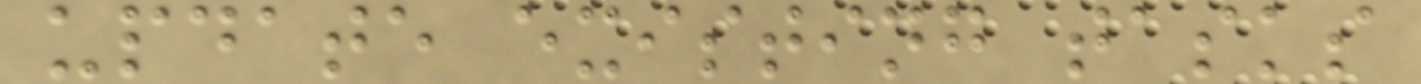update existing tasks
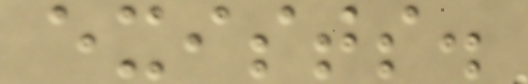exists.
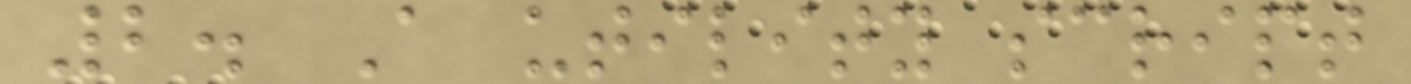2. A utility script
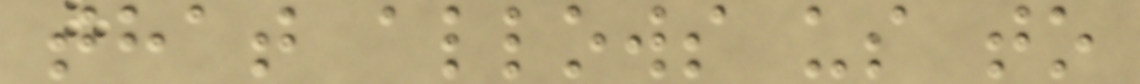that allows us to
